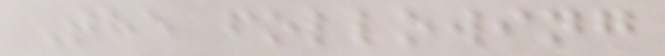The following
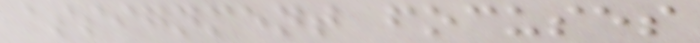assignment focuses
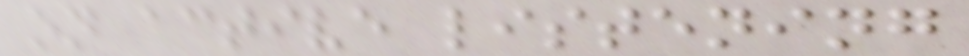on active listening
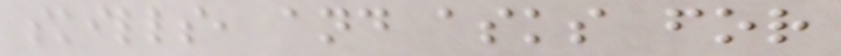skills, and asks for
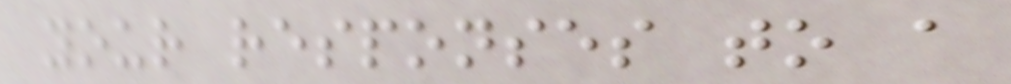your responses to a
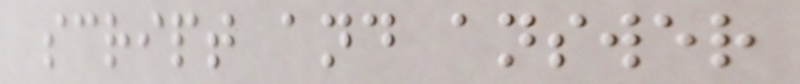script and answer
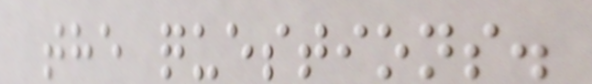the questions.
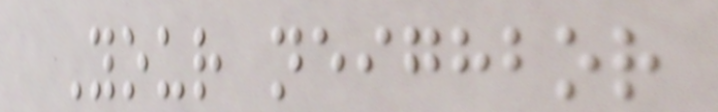Your neighbor
